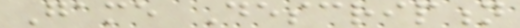Game Description
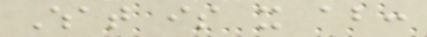What is it about:
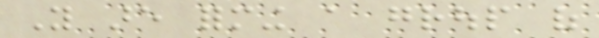You are forming a group of
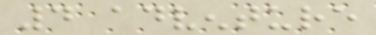4 adventure
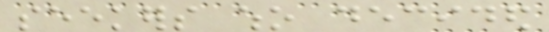seekers who decided
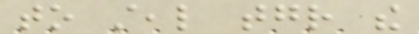to steal together the
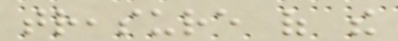treasure of the
